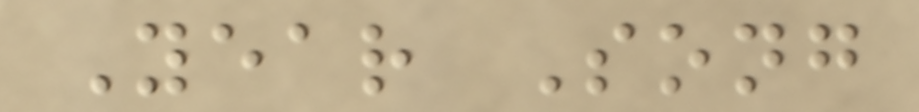Year Song
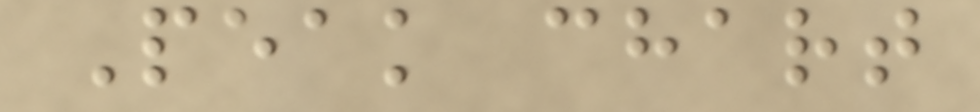Peak chart
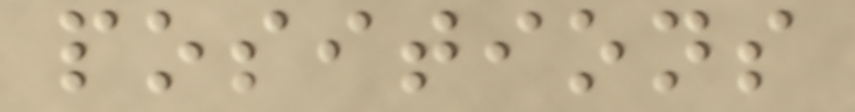positions
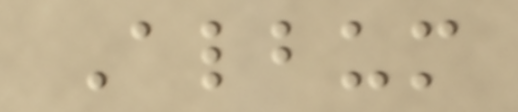Album
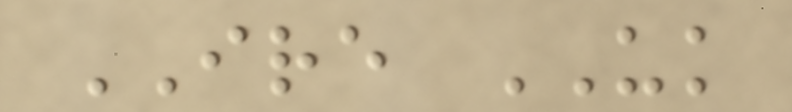IRE UK
